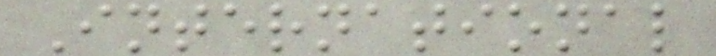International
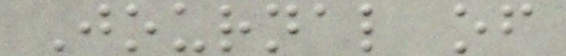Journal of
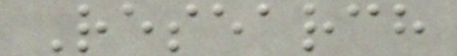Research
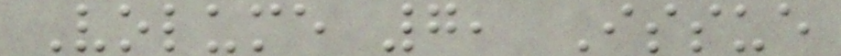Volume 7, Issue
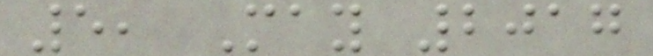5, May 2017
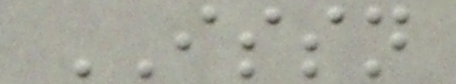ISSN
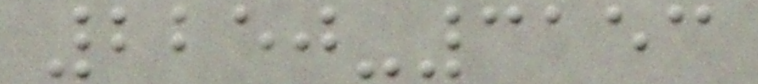2250-3153
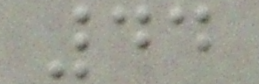44
